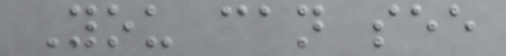You can see
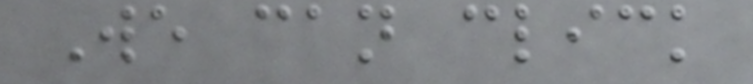We can click
